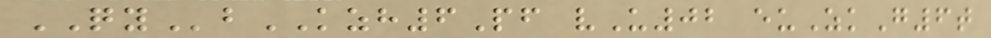QYbKZH6Pf vU02 euZkG6t
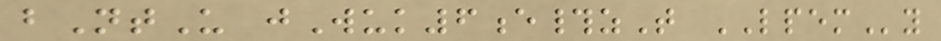bNtU jWuk6e#zT LPEMy
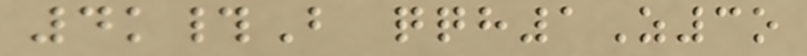4k#B qqh1Z3o
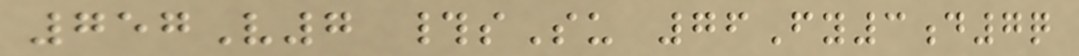757V7 #sSu 76Fy3d7q
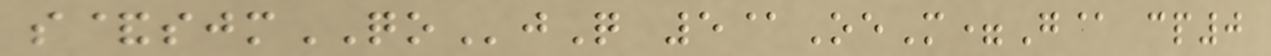s&sjmQOjQ 5@OeM=G@ cp0
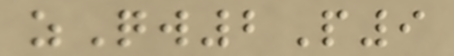zQw2P9
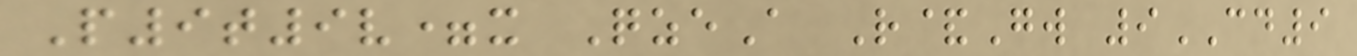P9t9v=x QzeA R&Gw 9CD9
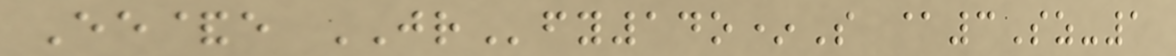Ee&e JRfy14o*S @3Sz-1
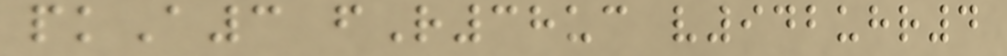pkA3 fR38uc v942uhr4
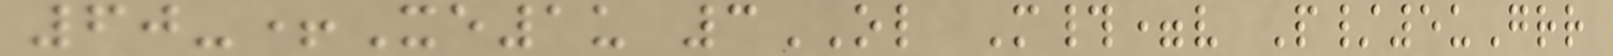60-+Xe1u 3OL M#=v P/5uGrr
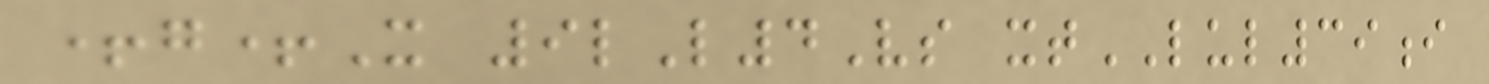+g+X 9lL4Vs xtLUL39i
